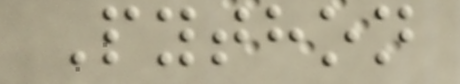Python
